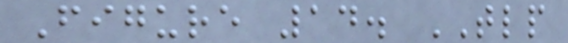Figure 14. TLP
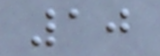10
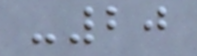-20
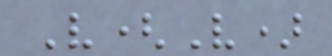V(V)
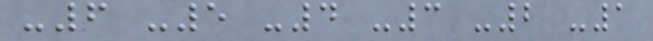-6 -5 -4 -3 -2 -1
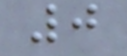0
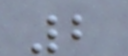2
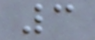3
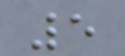5
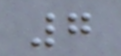7
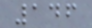146
